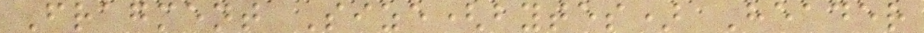Fragment Size(bytes) Header
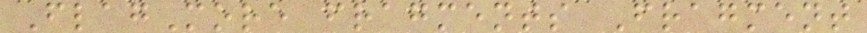FlagMore fragments Fragment
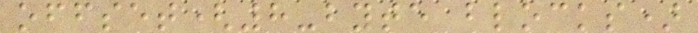offset(8-byte blocks)
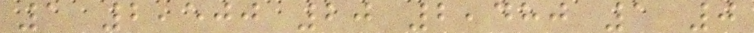1 2,500 20 2,480 1 0
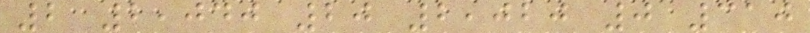2 2,040 20 2,020 0 310
